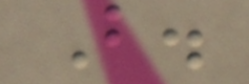B.
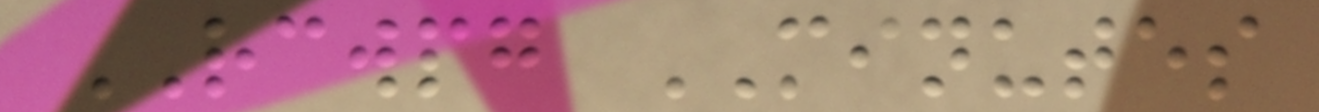RCWPG MINUTES
